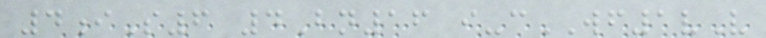4iS6 4Bn16 i-cWF1vV
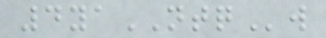4yaNTQw
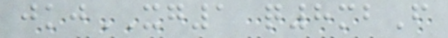jkjXG1 q8mbF
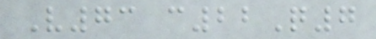V73 c22Q7
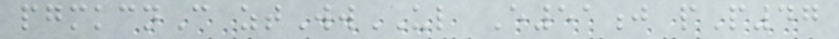pgmkcnC ztWwUL E51j pP47
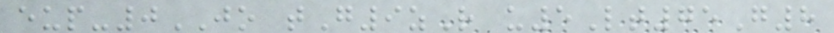eup-0JO tG9zR u5Lt75G8
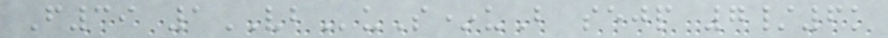F39 1VBuS*uB sejp 7/6k
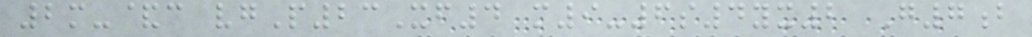2m-&c vgP23Xf4 m9-6s4yx2 G7b
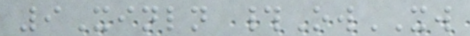9Xinln #OwXW
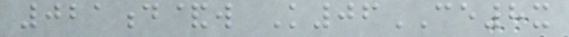021d&w K06CE8x
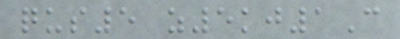qus5 z5kj1C
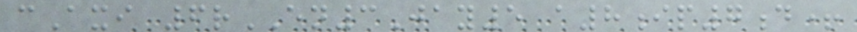cAxi 6rEN3Jay5 a8ip7d+
